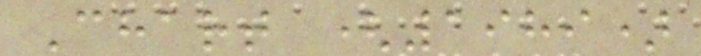Chart (1989)
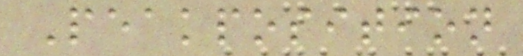Peakposition
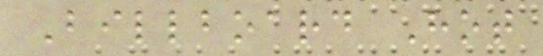Billboard Hot
